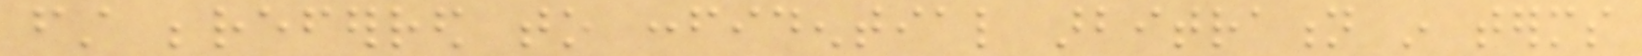first bereferred to confidential arbitration in terms
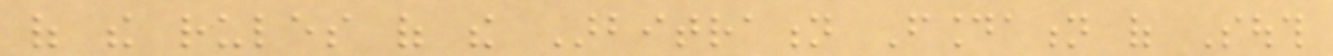of the rules of the Arbitration Foundation of South
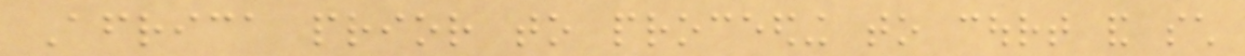Africa prior to proceeding to court and such
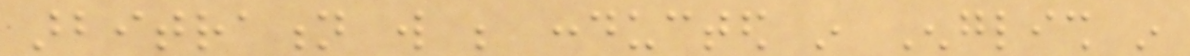arbitration will be conducted in English in
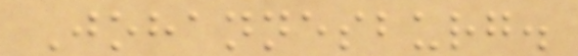Johannesburg.
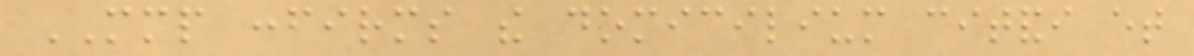MMP confirms the domicilium citandi et
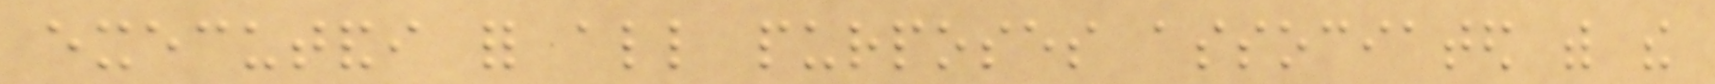executandi for all purposes associated with the
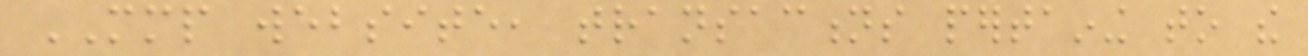MMP website, transactions pertaining to the
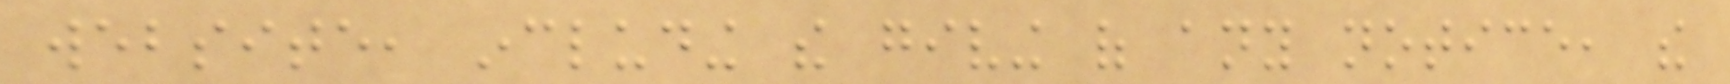website, including the giving of any notice, the
